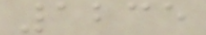1235
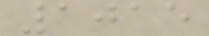1015
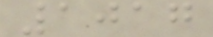1017
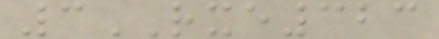3RXE323
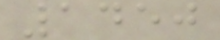1450
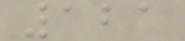121
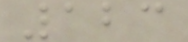123
